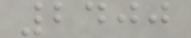2400
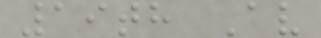19th Av
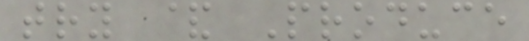try & Produce
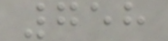758
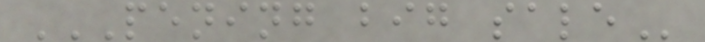PENING BIG SALE
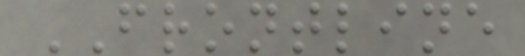FRONTLINE
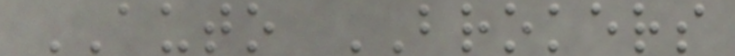AUTO BROKERS
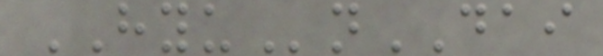HYUnDAI
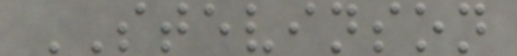STEVINSON
